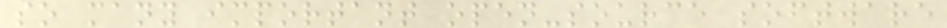so many important open-source software
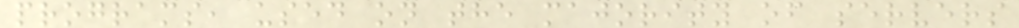programs, used on the majority of servers
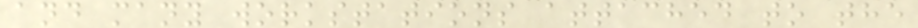and many workstations attached to the
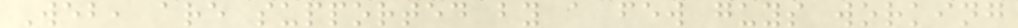Web, are supported by a few guys working
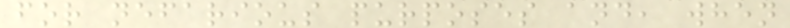for nefarious purposes and, when
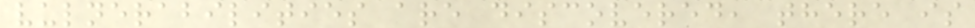vulnerabilities are discovered, there is
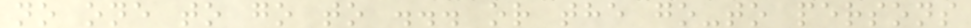no one to go to ... or the go-to persons
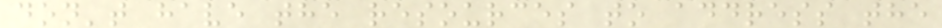don't have the resources to address the
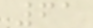61
